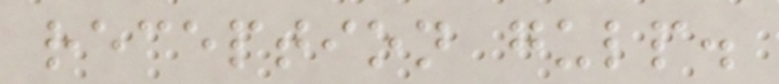reception gulp.
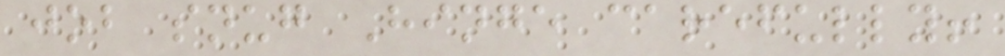job snug Hinge carefully!
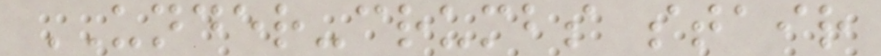UNDER-crumbs stair
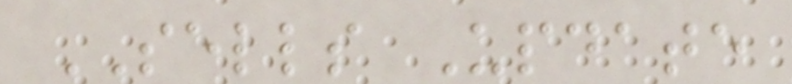SELLS Update
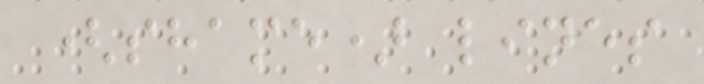(shame) lines
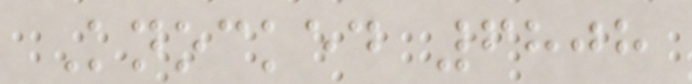Knocked 6808
